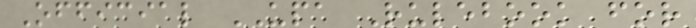Official UPA Rulebook for
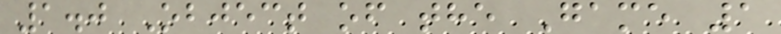1.0 Object of the Game 1
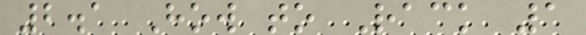2.1 How to Rack 1
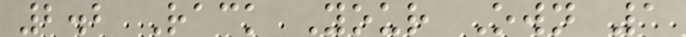2.2 Rack Your Own 1
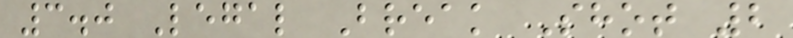3.0 Legal Break Shot 2
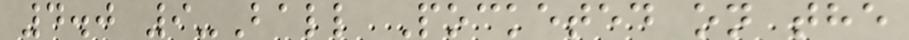4.0 9-Ball Pocketed on the
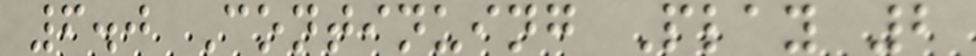6.0 Continuing Play 2
